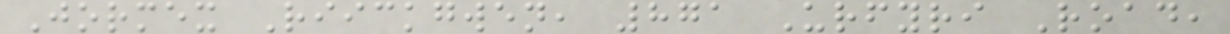Jormex Riickgwen, 871 Urfyri Road,
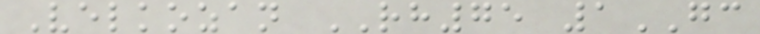Velkozan RH75 1GC
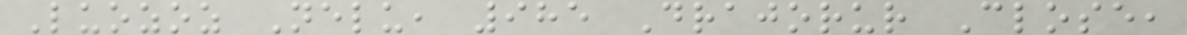Luozoz Nelu, 985 Drajorur Close,
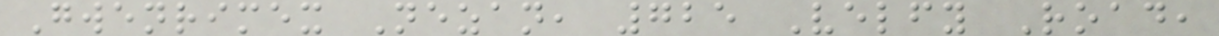Gwenrimex Nezan, 725 Velfy Road,
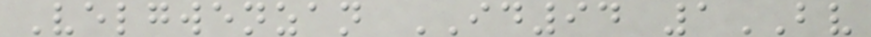Velgwenzan ID94 1BV
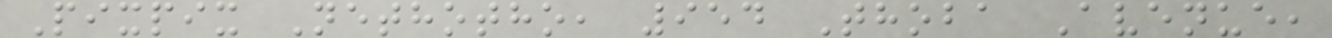Pixpix Nethotho, 954 Thoba Avenue,
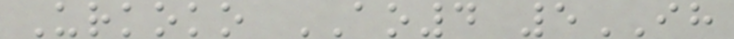Urkoko AO4 5IH
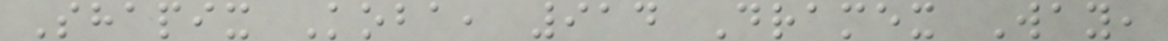Shapix Koba, 914 Dramex Way,
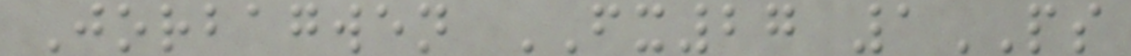Jorbagwen FX27 1PS
